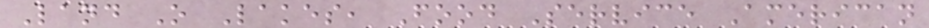Land O Lakes, Food Service American
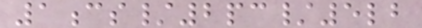1cs/2pc/5lb
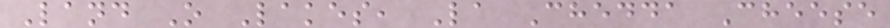Land O Lakes, La Chedda Cheese
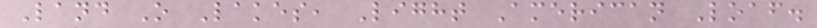Land O Lakes, Light American Loaf.
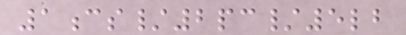1cs/2pc/5lb
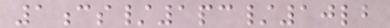1cs/1pc/10lb
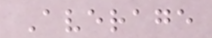Average
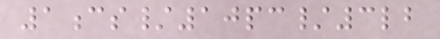1cs/10pc/3lb
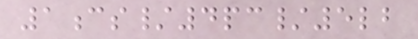1cs/4pc/5lb
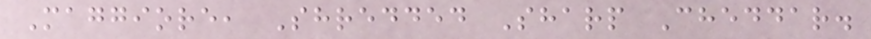Maggiore, Shredded Sharp Cheddar.
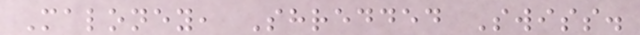Maloney, Shredded Swiss.
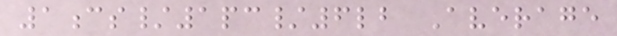1cs/1pc/6lb Average
